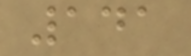141
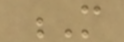M
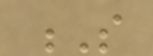S
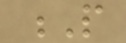P
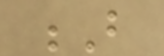B
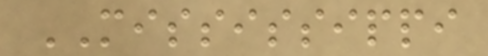MISSISSIPPI
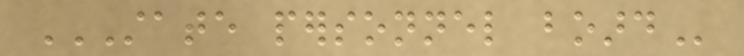STATE PERSONNEL BOARD
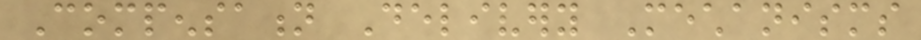Compensation Delivery Mechanisms
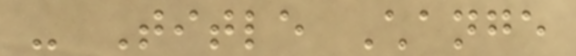- Title Change
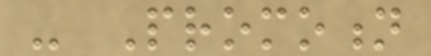- Promotion
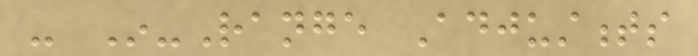- In-Range Adjustments
